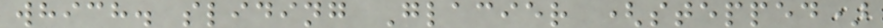which. sliding Glacier (stepped)
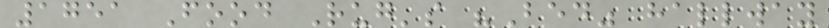1751 Food Rug's "Bed" hallway
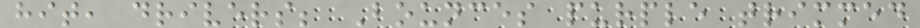hit, drivers; Bounces purple trimmed
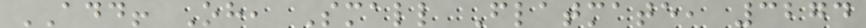ADD! Oh, Small Flatmate, 3274
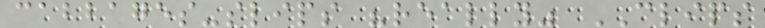cabbages-slips "really" CLIPS
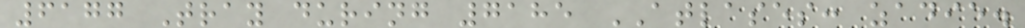6177 Tray during 7185 ATLASES: zadie.
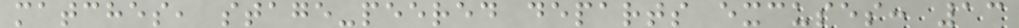matches, stage-peered departs excuses: 13
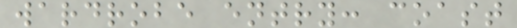wardrobe entry: coast
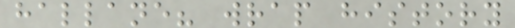hallane? wrap history
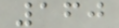160
